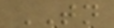TN
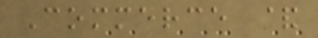Commerce &
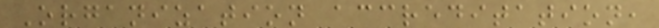Organization accreditation,
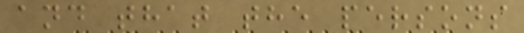and that the persons
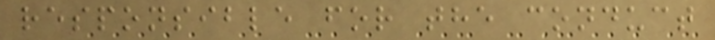responsible for the conduct
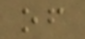of
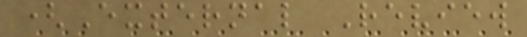(External Review
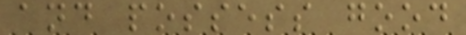and possess good
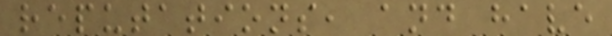reputations, and have
